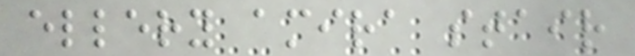ellery amira stair
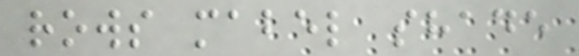rows mabel shade
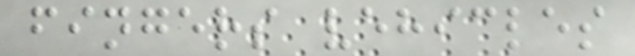fingers vehicles
